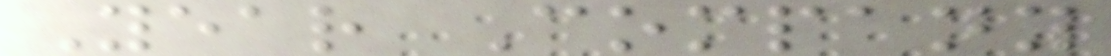Year Company
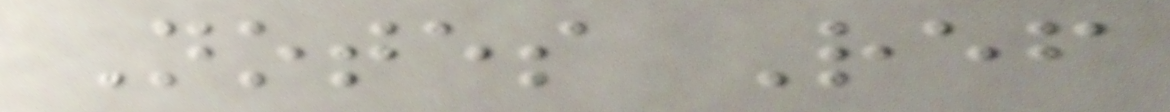Notes Ref
